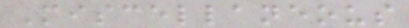Miscellaneous
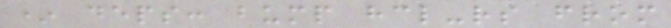* deps: bump hcl-rs from
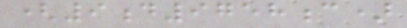(9d9758c)
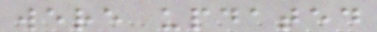were updated
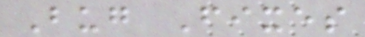Bug Fixes
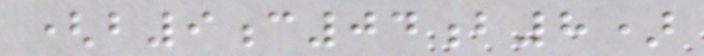(b9c04b8)
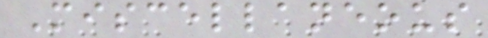Miscellaneous
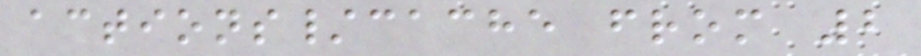actions/cache from 2
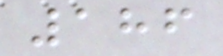186
